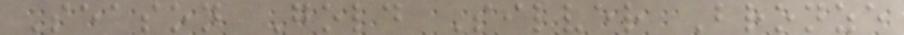Season Gold Silver Bronze
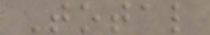Total
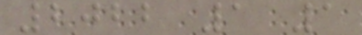2022 1 1
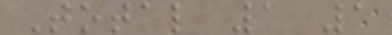Total 1 1
